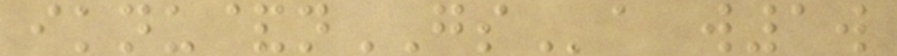iknu&nGSa w1w
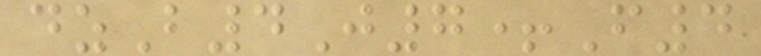dzB4J7+F4
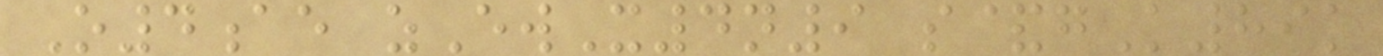O4ae zEwX4n9 s&gK89k
